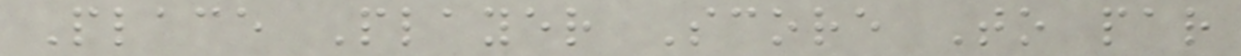Place Player Score To par
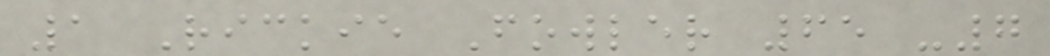1 Rickie Fowler 65 -7
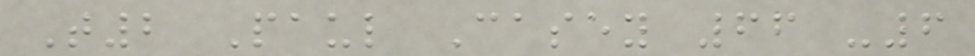T2 Paul Casey 66 -6
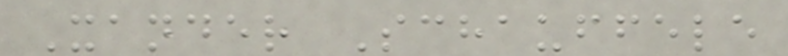Xander Schauffele
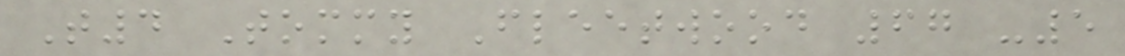T4 Tommy Fleetwood 67 -5
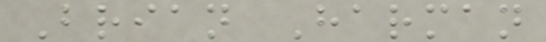Brian Harman
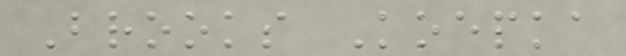Brooks Koepka
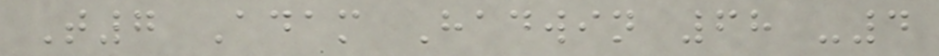T7 Adam Hadwin 68 -4
